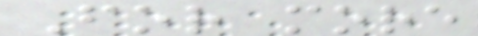For more
